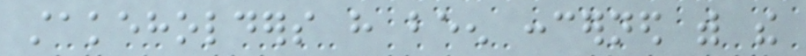stakeholders have been concerned with the
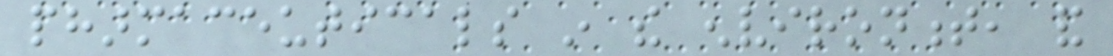pharmaceuticals in the environment, and
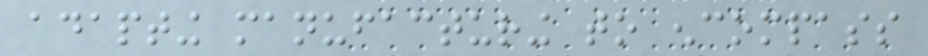adapting manufacturing to encompass
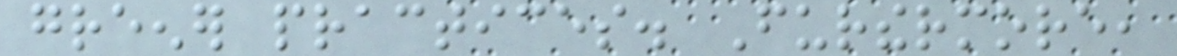greener practices. Furthermore,
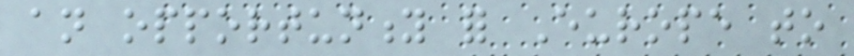an opportunity for Europe to
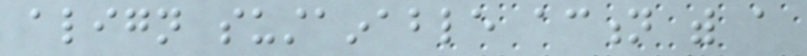align sustainable action with a
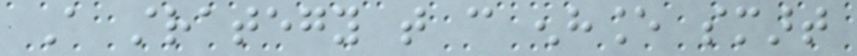A strategy that can enhance smart
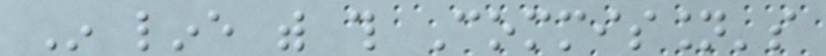In line with this Commission's
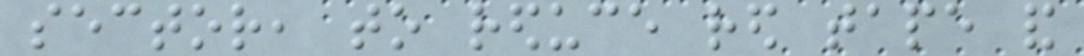sector, to reduce red tape and
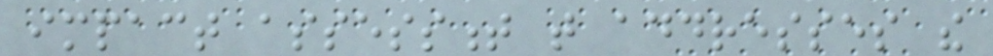impact assessment that addresses the
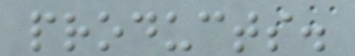products.
